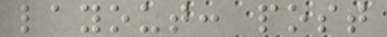layout: post
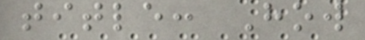title: How
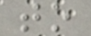to
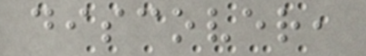discover,
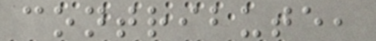contribute,
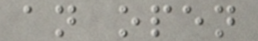an open
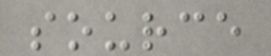source
